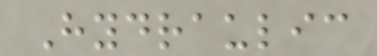Hydraulic
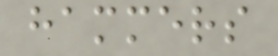hammers
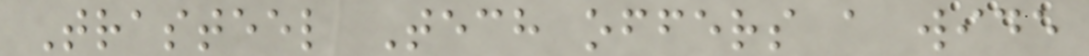Trasteel Tech offers a wide
